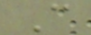C
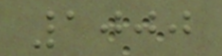1000
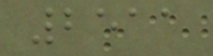2511
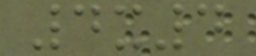4x4
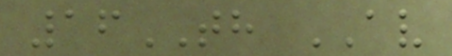16TH AV
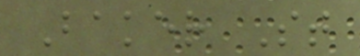Baker St
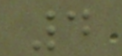4
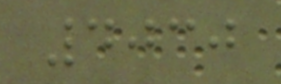4030
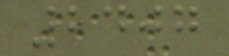2407
